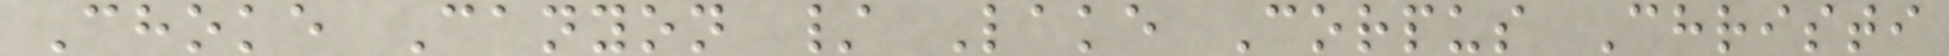Choke Canyon / Lake Corpus Christi
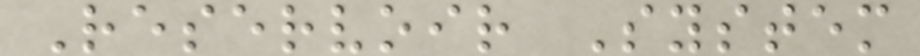Reservoir System
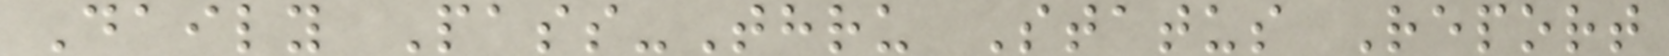Daily Pass-Thru Status Report
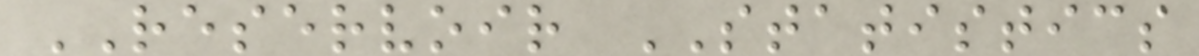RESERVOIR STATISTICS
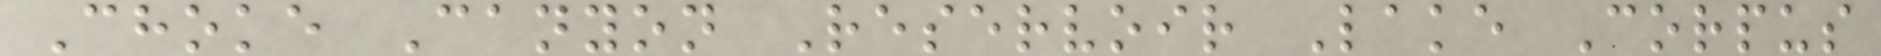Choke Canyon Reservoir Lake Corpus
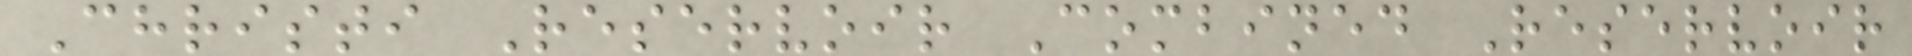Christi Reservoir Combined Reservoir
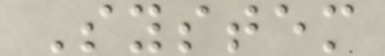System
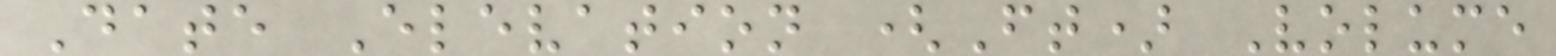Date Elevation (Ft) Volume
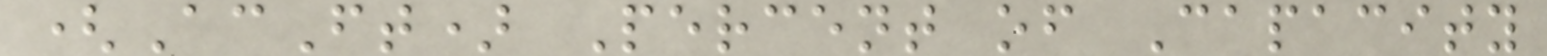(AcFt) Percent of Capacity
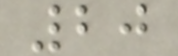20
